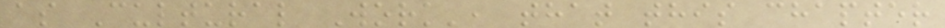as Cultural Work', that this chapter
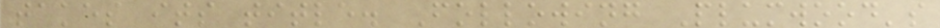takes its title. Following Plumwood's
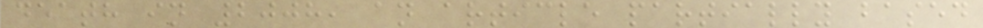death in 2008, an article partially based
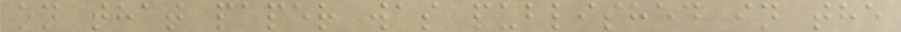on that paper was published in the
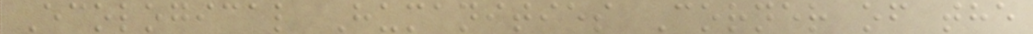Ecological Humanities Corner of the
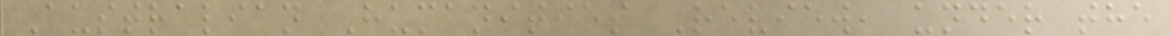Australian Humanities Review, under the
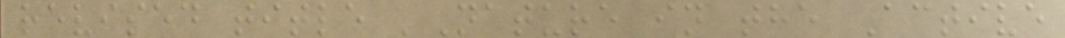revised title 'Nature in the Active
